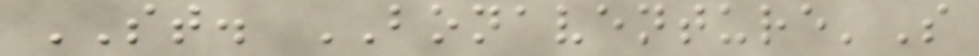ST. BONAVENTURE'S
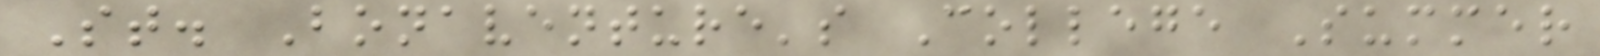St. Bonaventure's College Summer
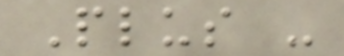Plus -
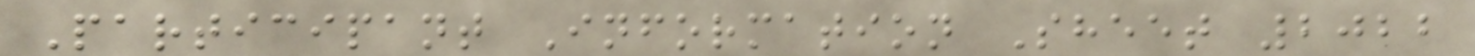Participant Information Sheet 2022
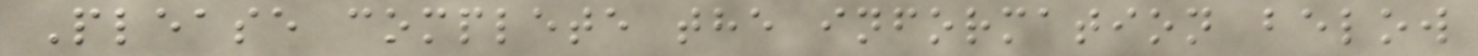Please complete the information below
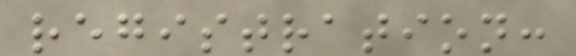registration:
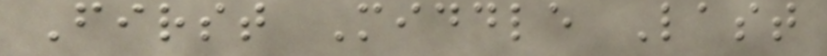First Middle Last
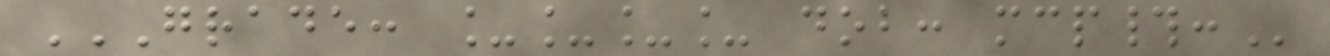GRADE: ____ DOB: MCP#:
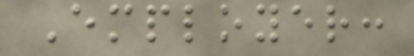Employer:
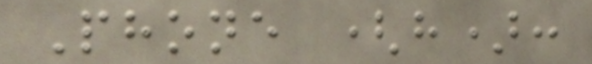Phone (h):
